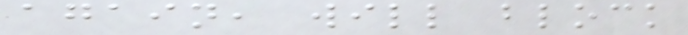again, will block
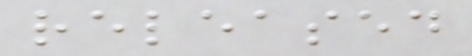released
